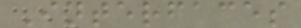Interfaces
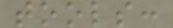tools:
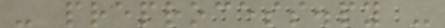- preprocess.py -
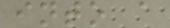into a
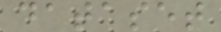dataset
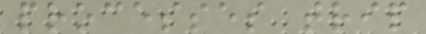processes trip
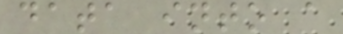data into a
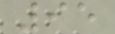95
